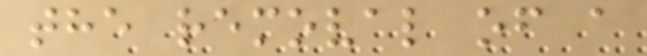the removal of a
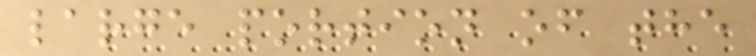large portion of the
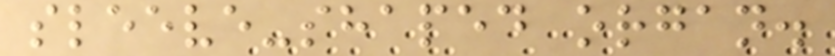sleeve-shaped organ.
